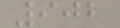902
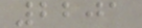2201
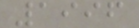1996
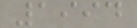1994
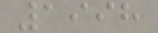1998
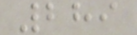289
